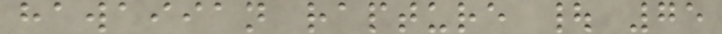hawaiian rapture | 75
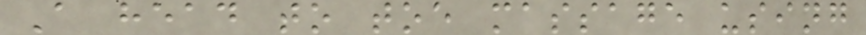A head to toe massage using
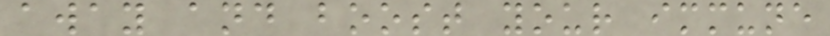away and boost your immune
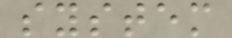system
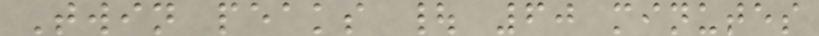Twin peaks | 60 minutes
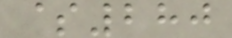$280
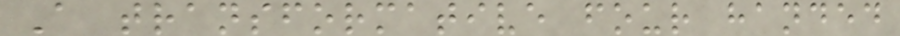A transformative four handed
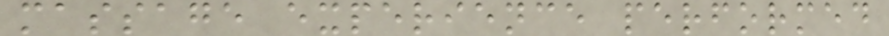massage experience performed
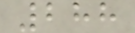288
